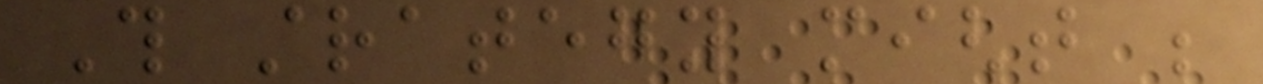This strategy might be
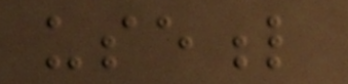useful
